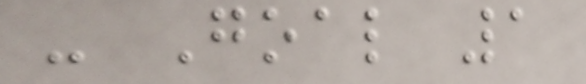- Goal 1
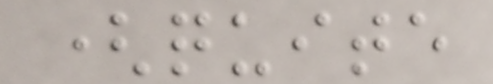(quite
